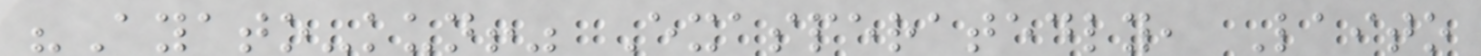"Ayato-kun!" Exasperatedly, Laito
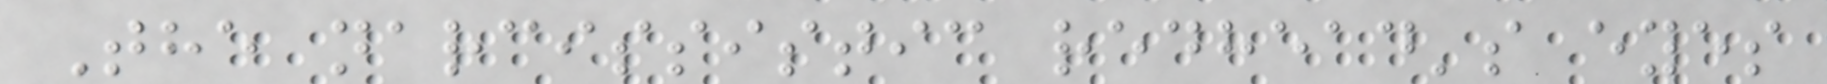The narcissistic redhead's eyes
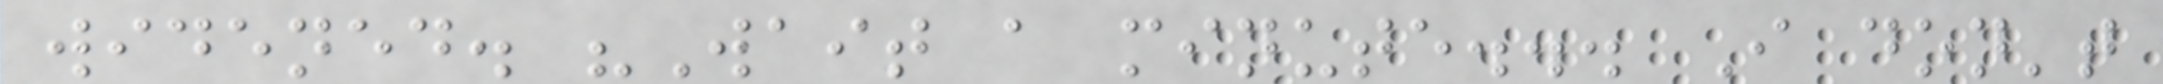widened. "Wait a minute... I don't
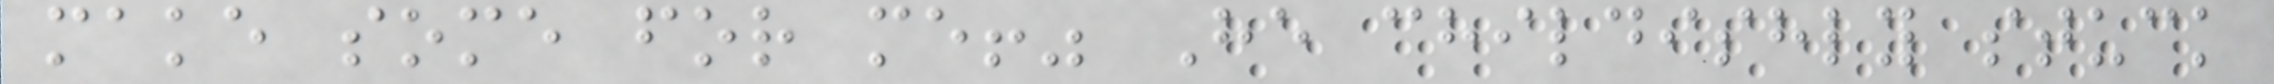make some for me!" He childishly stuck
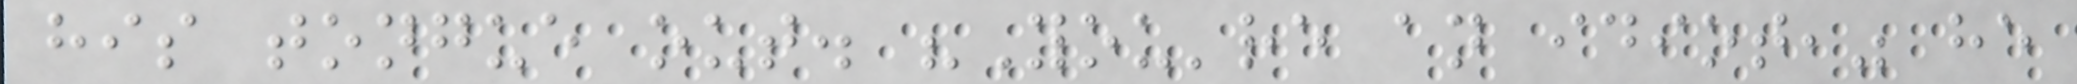his tongue out. "You're an idiot," he
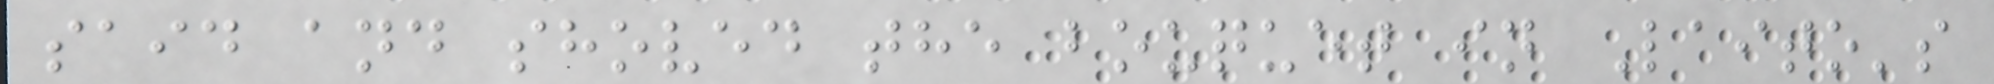said and shoved the bouquet in Laito's
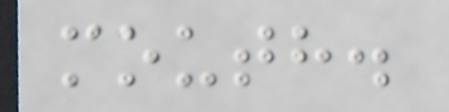mouth.
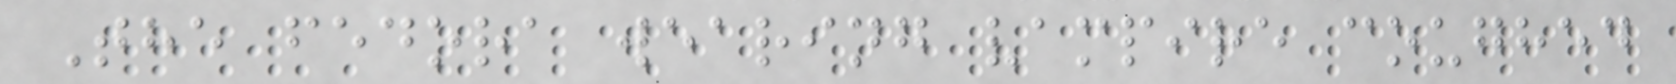The fedora wearing vampire coughed
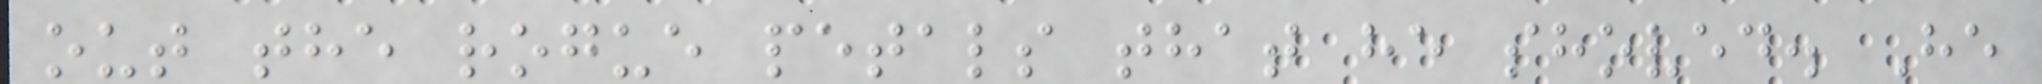out the rogue petals that he shoved. He
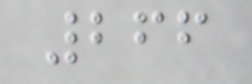266
